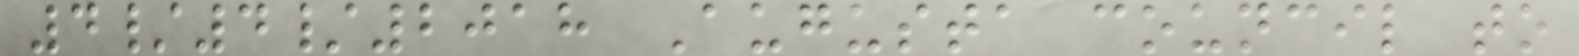4/4/2018 Augusta council to
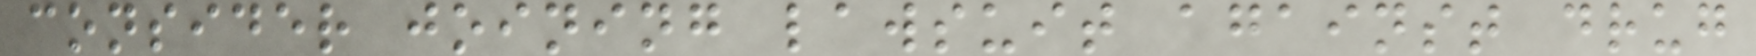consider joining lawsuit against drug
